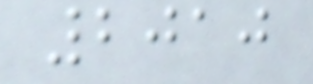2010
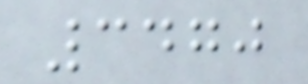3470
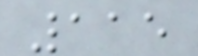115
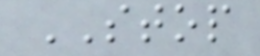STOP
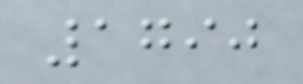1790
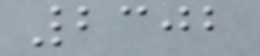2302
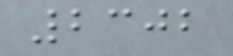2302
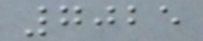7025
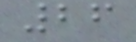26
